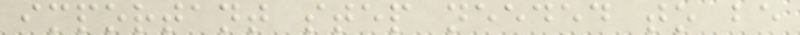important step needed to be
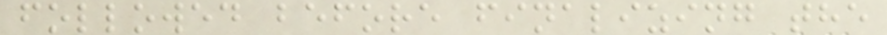followed before finalizing the
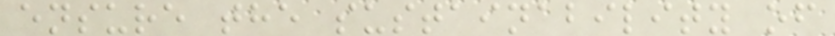ensure the sustainability of
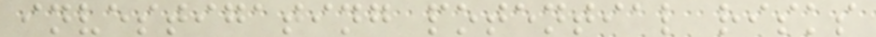investigating potential risks
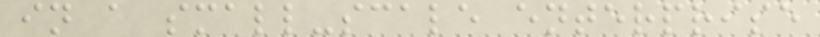in a small-scale enterprise
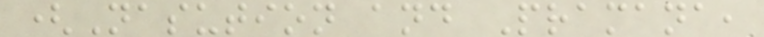(Nasution and Pramana,
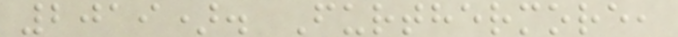2019). Furthermore,
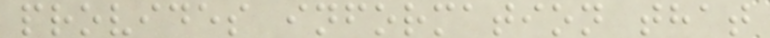provides information that
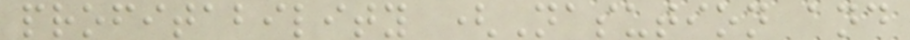profitability (Nasution and
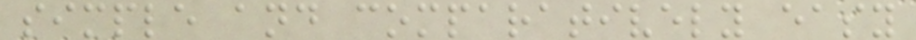simple and comparatively easy
